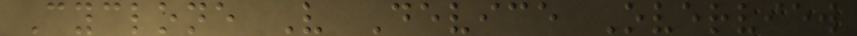Cyclone V Device Overview
